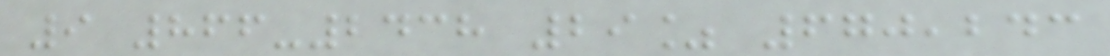9 866-2438 29% 670,243
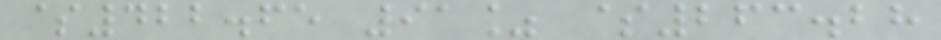$422.65 91% $263.28
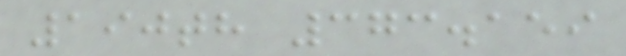190th 373.159
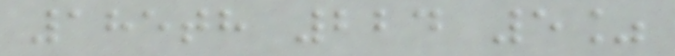185th 224 5%
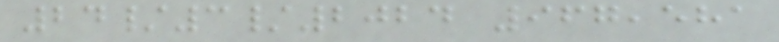24/3/2024 967,581
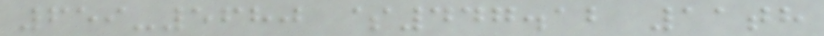659-5680 $447.12 11th
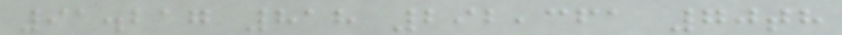91.217 818 292,361 70th
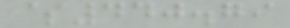$440.79
